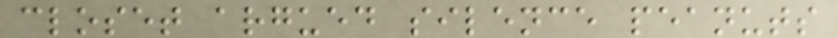closet argued silence peanuts
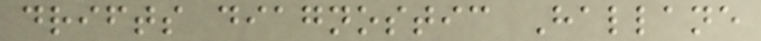drifts diagnostic Hallane
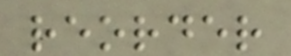reorder
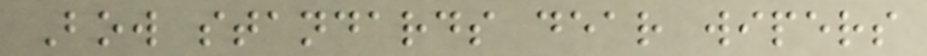Bow standards dear wipers
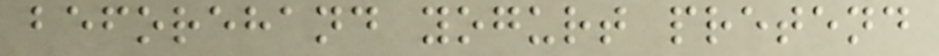beforehand yogurt pretend
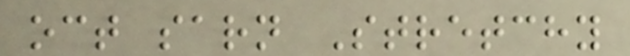oct sarn Stretchy
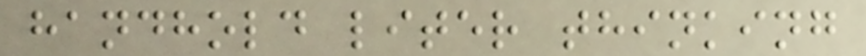handhold liter thinking
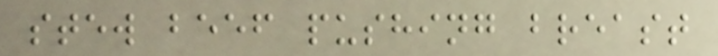stew beef pushing breast
